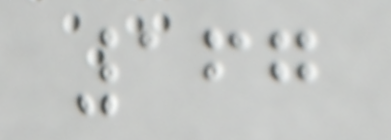167
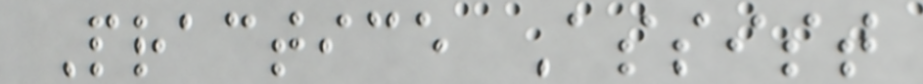Practice Assist
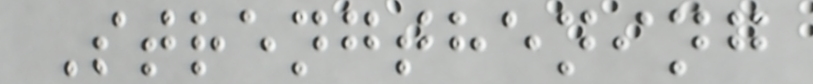Strengthening
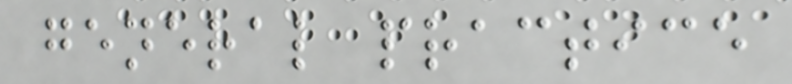general practice
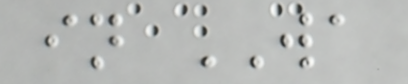in WA
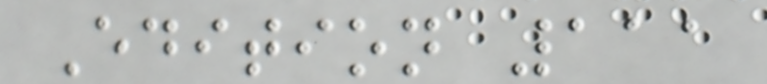Edition 111
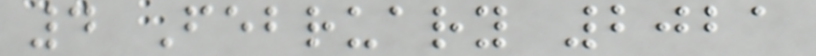4 February 2021
